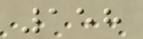158
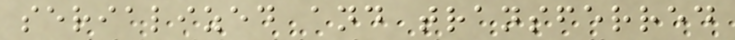serialized and transferred
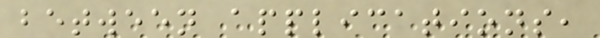between applications,
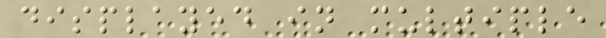displayed in multiple
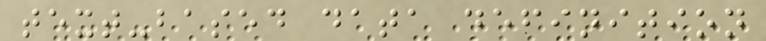text-based data definition
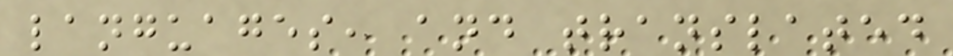languages, and translated
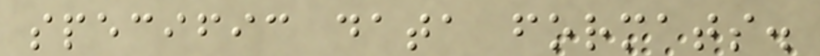specific data formats.
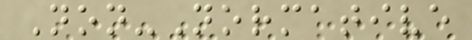Non-Normative
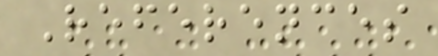References
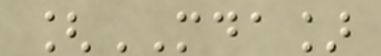[MDA]
